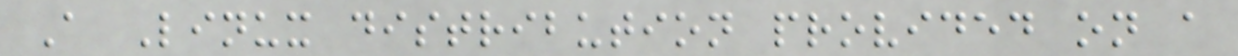A Linux distribution provided on a
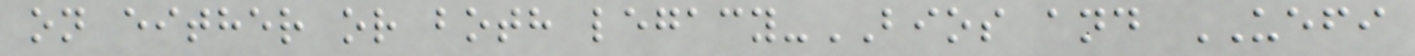on either or both legacy-BIOS and UEFI
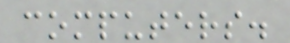computers.
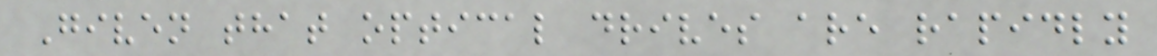Given that optical drives are rapidly
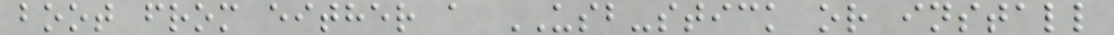boot from either a USB-stick or install
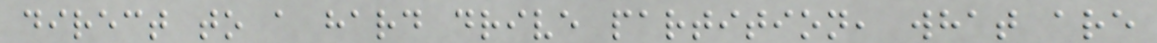direct to a hard drive partition, what are
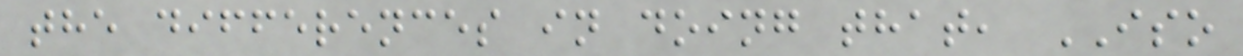the differences in doing that, ISO
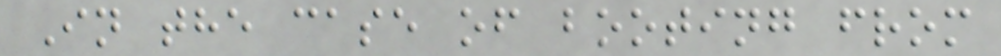In the case of booting from
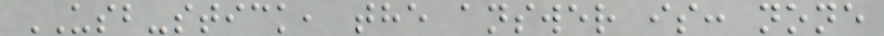USB-stick, the answer is: none
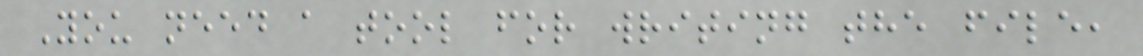You need a tool for writing the file,
